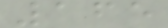165
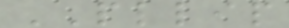PLLIP
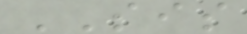SIS
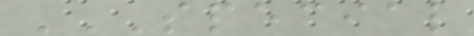SPECIAL
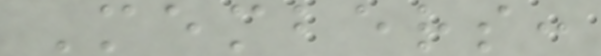Members:
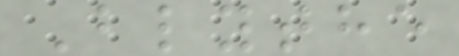Blythe
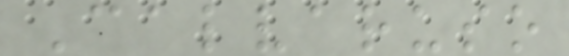Calvaruso
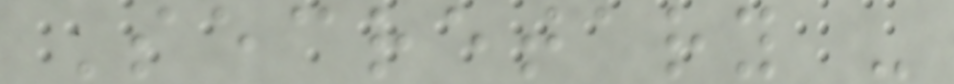Secretary -
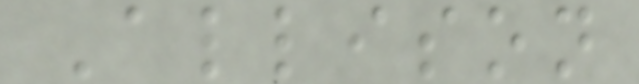Allison
